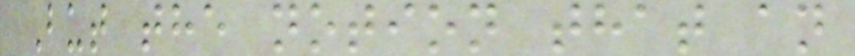But the notion that an
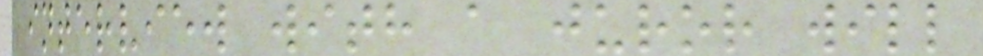interview with a juror will
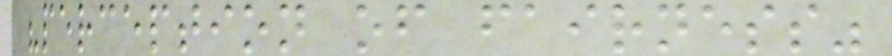"perception of fairness"
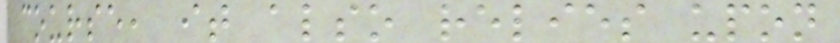course, it also relies upon
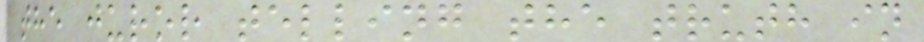the juror telling the truth in
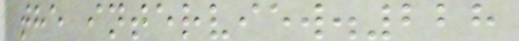the interview.228
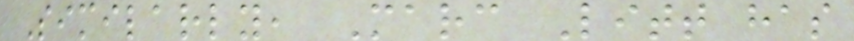Similarly, Marc Litt has
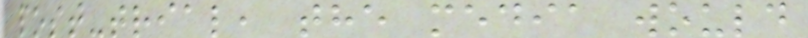post-trial, the media would
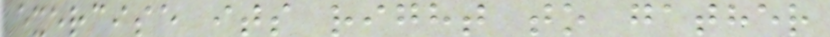exercise its right to gather
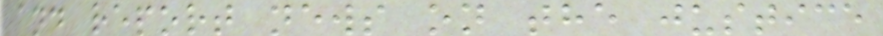and report news on the justice
